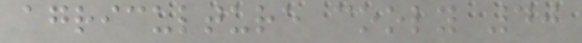agriculture cooly 40
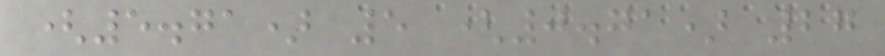(5.71) 5 (0.71) 27
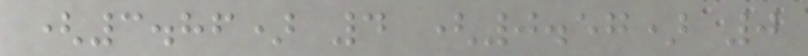(3.86) 4 (0.57) 0
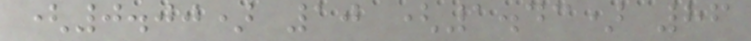(0.00) 10 (1.43) 86
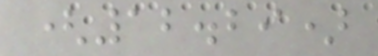(12.29)
